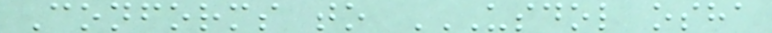Conforms to USDOL OSHA
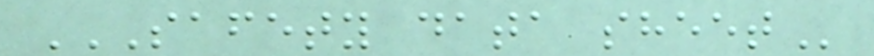SAFETY DATA SHEET
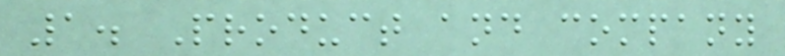1. Product and company
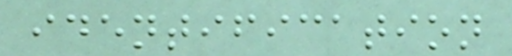identification
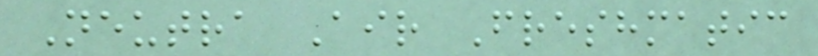Neutra Air Freshmatic
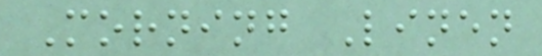Morning Linen
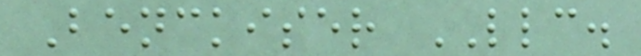Benckiser LLC.
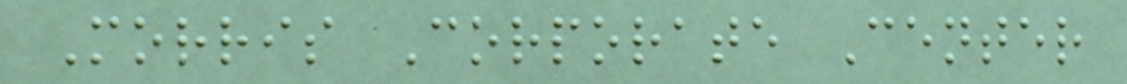Morris Corporate Center
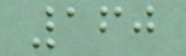160
